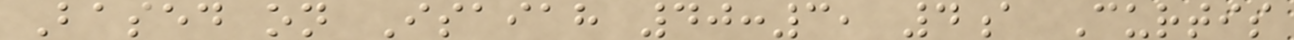Based on Isaiah 40:3, 4a Curtis
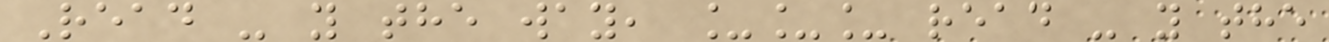Read - y the way, ___ read - y the
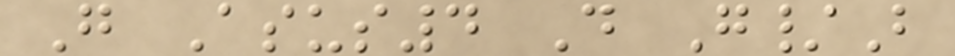G Asus4 D G/B
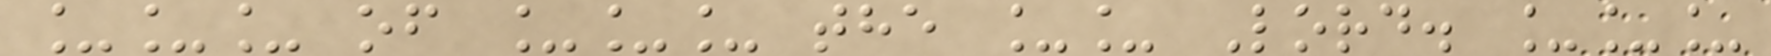___ of ___ the __ Lord. ___
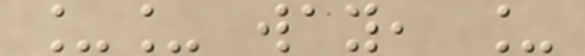__ way, _
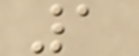1
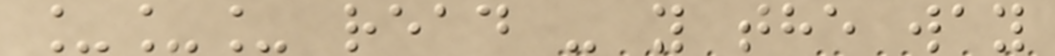___ read - y the way
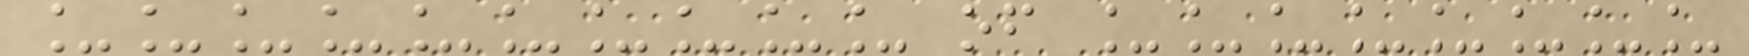__________ of ________
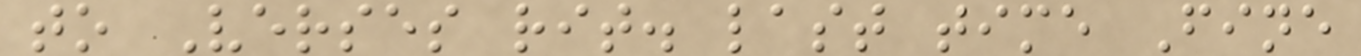to Verses rit. last time Fine
